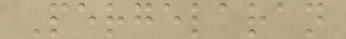Pergelaran
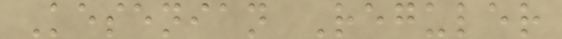Kesenian Reguler
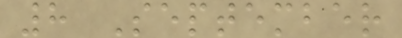8 September
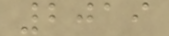2019
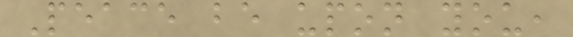Peace be upon you,
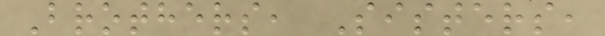Brothers, Sisters,
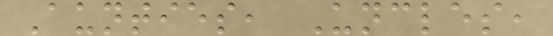Aunties, Uncles,
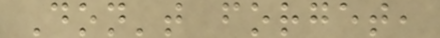Don't forget,
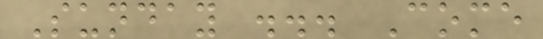Sunday ... Come
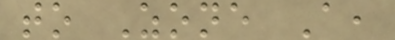to Zone A,
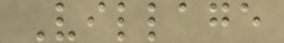Village
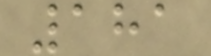181
